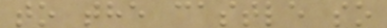to the castle so
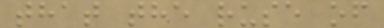that the ruse of
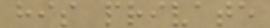his private
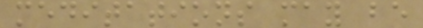meditations may be
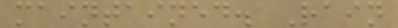maintained. Rain
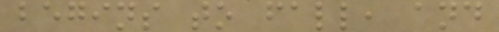begins to fall, and
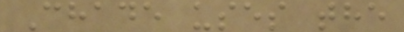Chade uses the
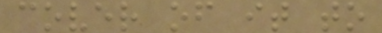cover of it to
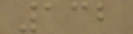132
